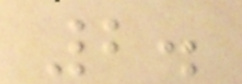2.
